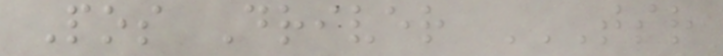Pos Driver TSR
